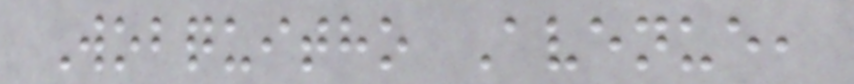Wobquitho Avenue,
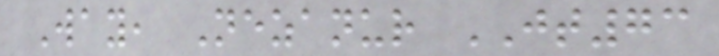Way, Nezanur JT73
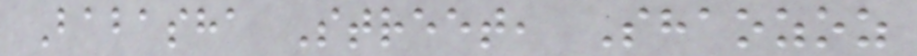Babasha Street, Shaozoz
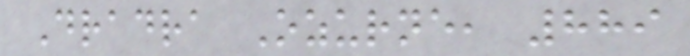Dradra Ozurne, 889
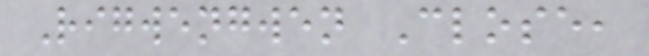Rigwengwen Close,
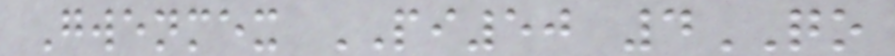Gwenmex PI50 4QO
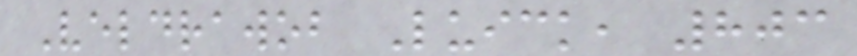Veldrawob Luick, 803
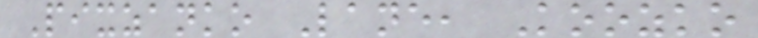Pixzanko Lane, Koozko
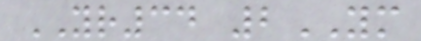YR34 2YM
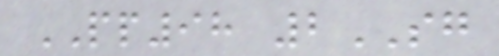PP98 2SG
